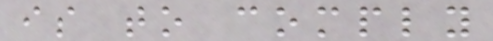is to comply
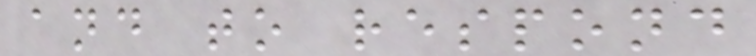and to respond
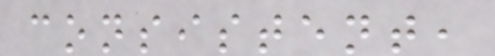consistent,
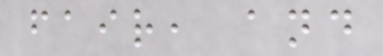fair, and
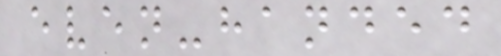even-handed
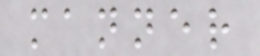manner
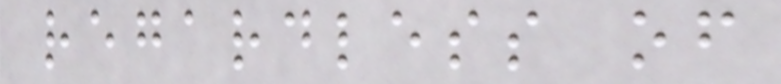regardless of
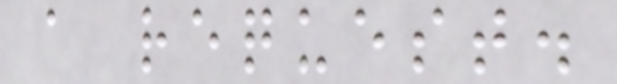a request.
